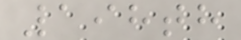198th
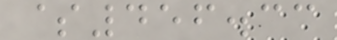$456.33
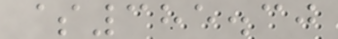$385.30
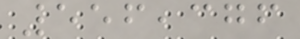556,376
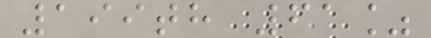199th 61%
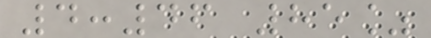4:46 85%
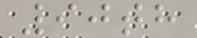90th
